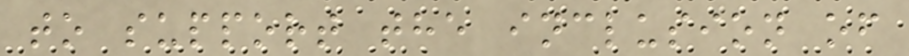to support the inclusion of
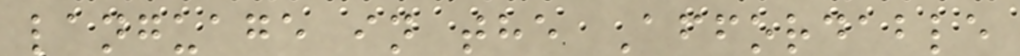language in the Affordable
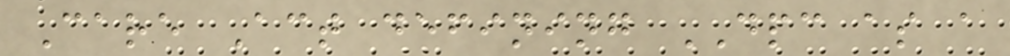Care Act defining DPC as a
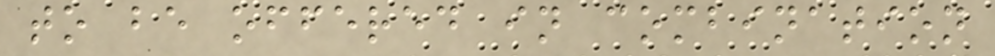to be offered in combination
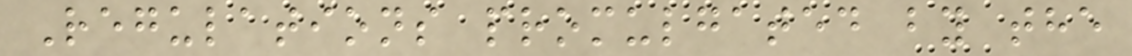Regulations promulgated by the
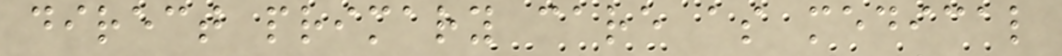direct primary care as medical
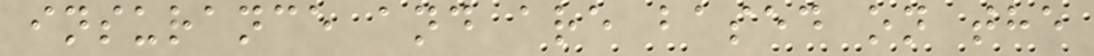insurance and are based on the
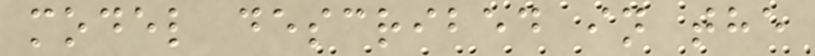model described in the
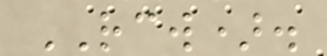RCW).
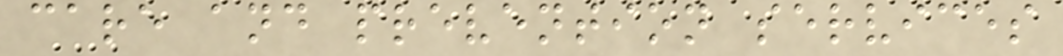care and prevention services
